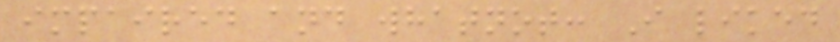impaired and whatnot: I liked
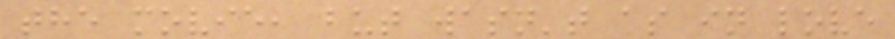the movie, but wasn't as in love
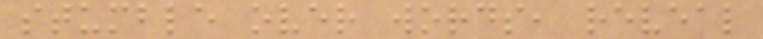stumble over words, reveal
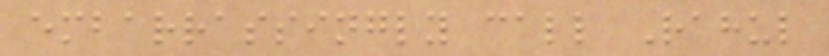embarrassingly call Rahul
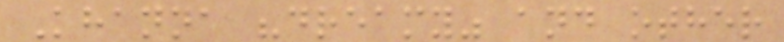Khanna "dreamy" and other
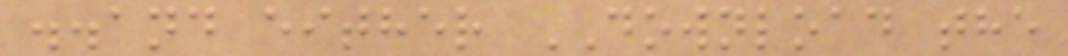..and either DOWNLOAD the
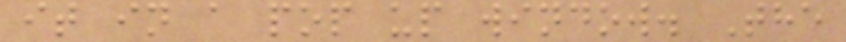it in a pop up window. The
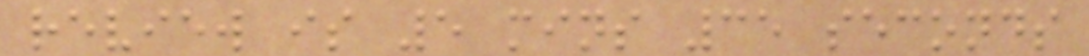review is 5 mins 35 seconds
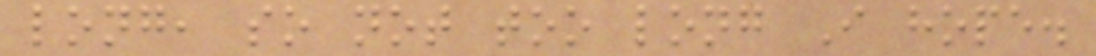long, so not too long I hope.
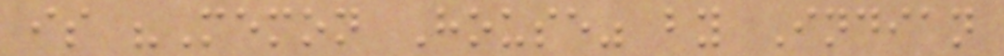is "Memon House" by Indian
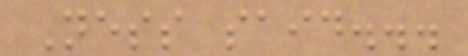Ness said...
